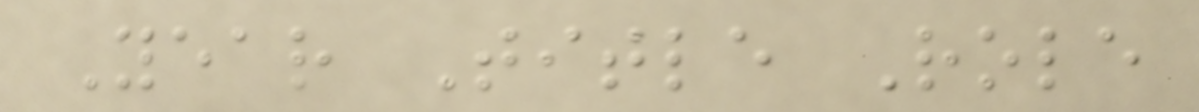Year Title Role
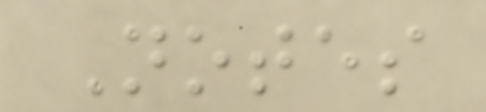Notes
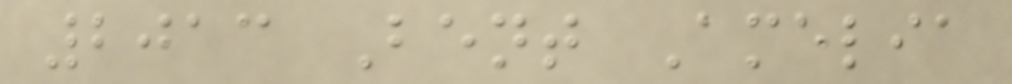2013 Bent Amelia
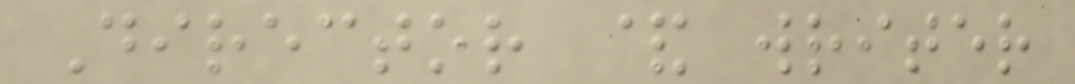Director & writer
